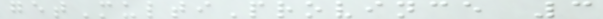getMultiProvince 3
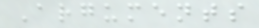Arguments
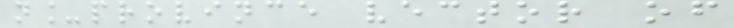n_province vector of
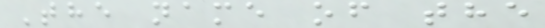The name of the
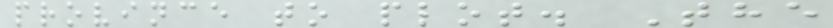province to plot. The
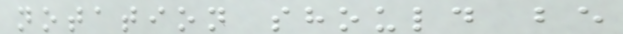notation should be
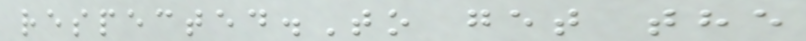respected.To get the
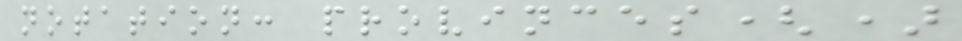notation: provinces()
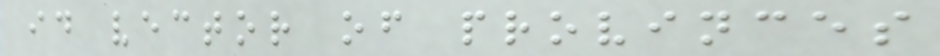id vector of provinces
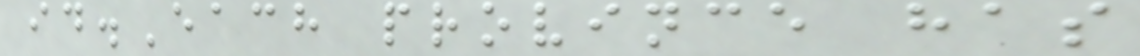id.Each province has
